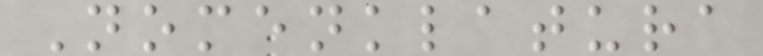Nomenklatura
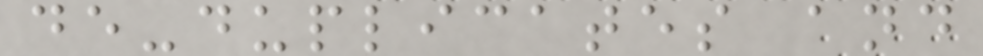de-duplicates and
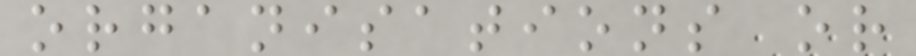organisations or
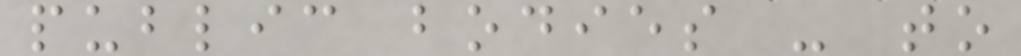public bodies - to
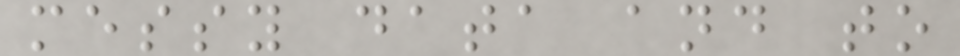messy data and to
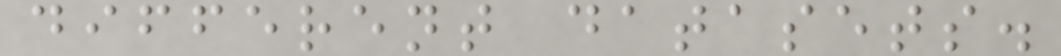different datasets.
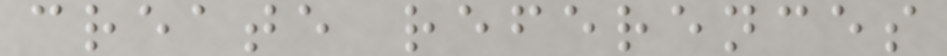create references
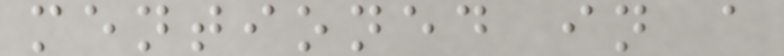mentioned in a
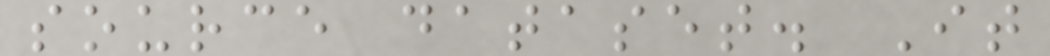source dataset. It
